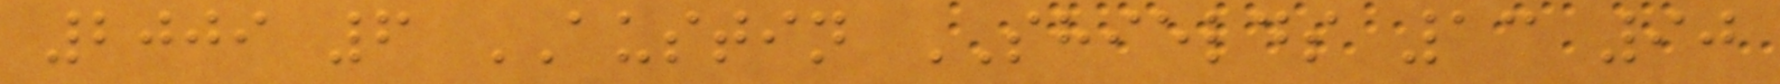2009 6 AUSTIN SHIELDS 13 90
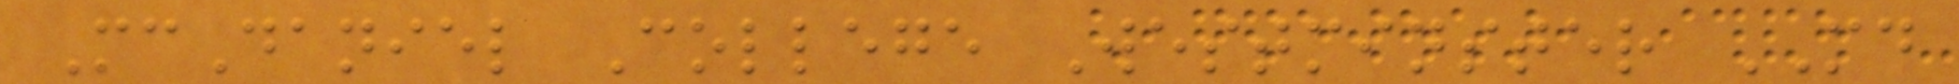McDaniel College Westminster MD
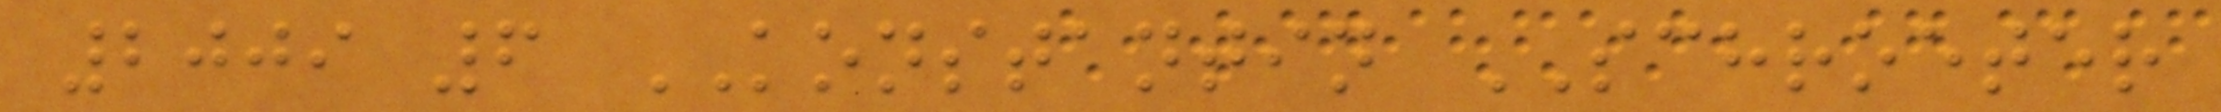2009 6 KONSTANTIN SCHROETER
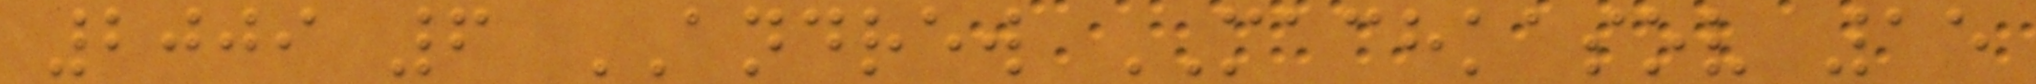2009 6 ANDREW MACHKASOV 15
